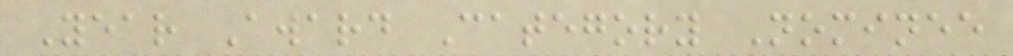Year Award Category Nominee
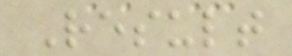Result
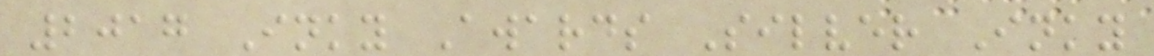2017 Inky Awards Silver Inky
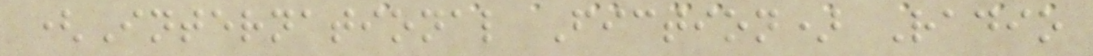(International Fiction) Radio
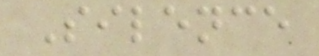Silence
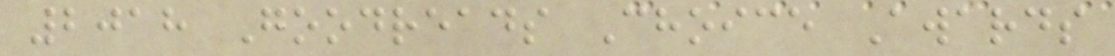2018 Goodreads Choice Awards
